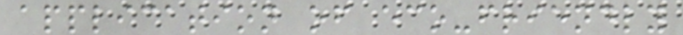application of eco-friendly
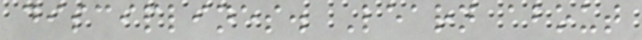disciplines. Learn about
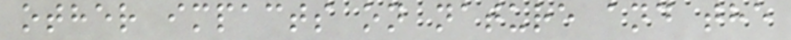other impacts on nature and the
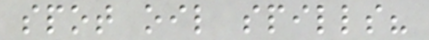spot oil spills?
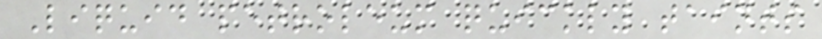Liquid petroleum quickly taints
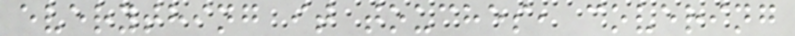everything it touches, covering
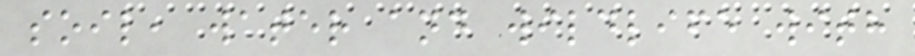soil, water and wildlife with
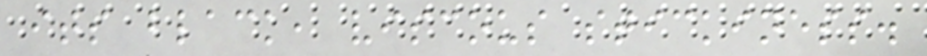its black, viscous stickiness.
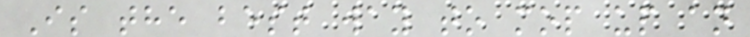Is the best way to mop up an
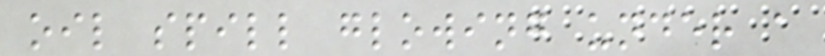oil spill glowing under a
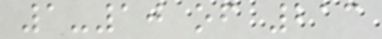1-10 of 213
